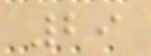29
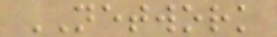NETWORK
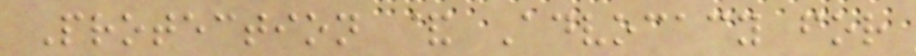Protection & Advocacy for
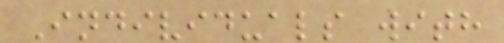Individuals with
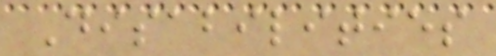Disabilities
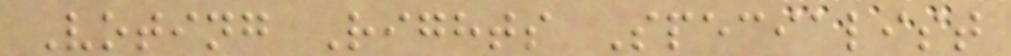Voting Rights Specialist
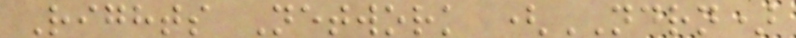Rights Network (NDRN)
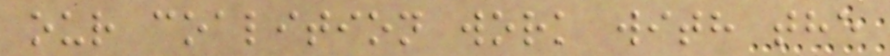our coalition work with the
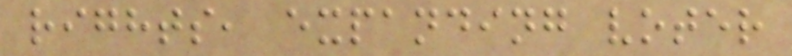rights, expanding voter
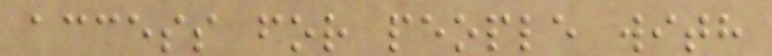access for people with
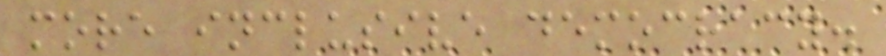more inclusive democracy.
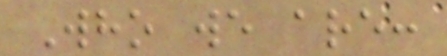Who we are:
